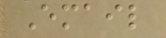Email
